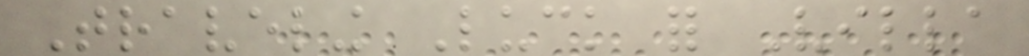Traveling Luck for Villa
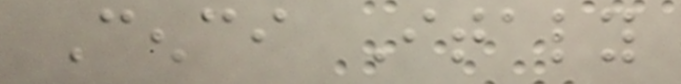Cenci Italy
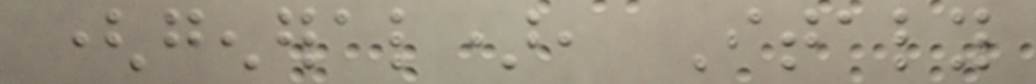(general), Italy
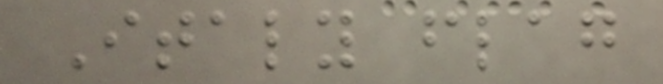Italy flag
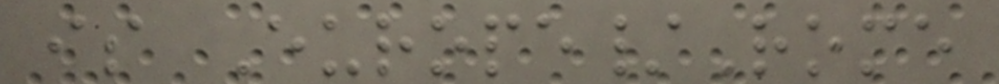is Europe/Rome
